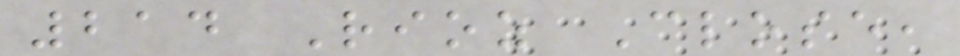214 Rioz Close,
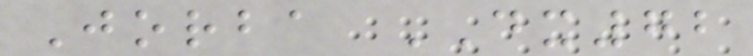Jorba DX72
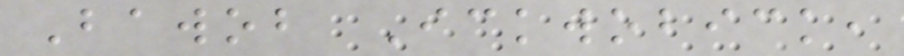Bawob Ickwobick,
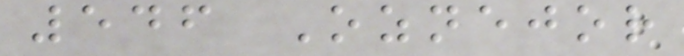546 Oznejor
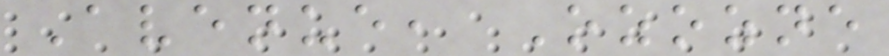Avenue, Ozozne
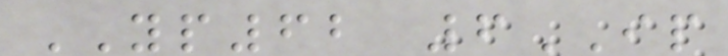YP62 6IP
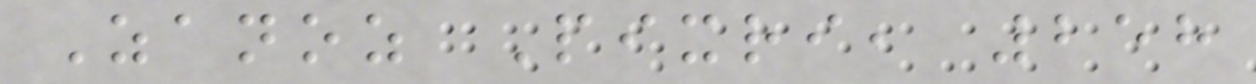Zanoz Pixri, 258
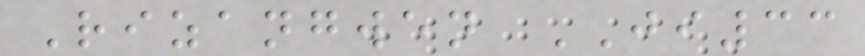Rizangwen JI33
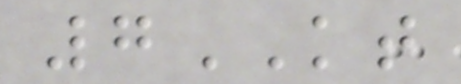7KT
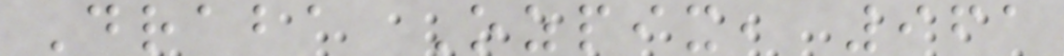Draba Ozpix, 961
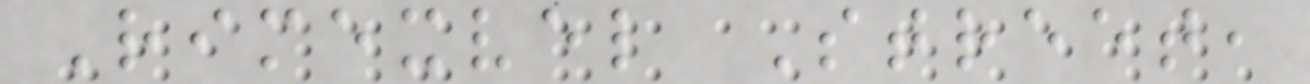Rimexvel Street,
